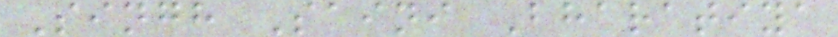Singh Saini Bharatiya
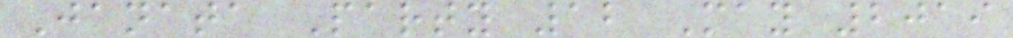Janata Party 12 May 2019
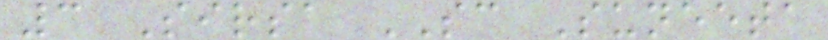3 Sirsa SC Suneeta
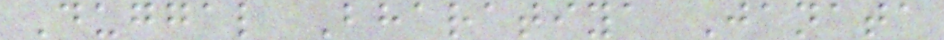Duggal Bharatiya Janata
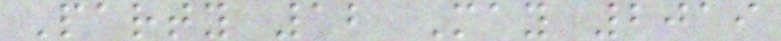Party 12 May 2019
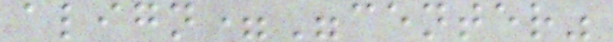align="center"
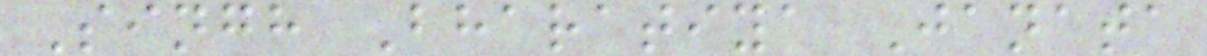Singh Bharatiya Janata
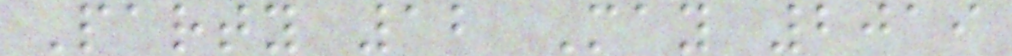Party 12 May 2019
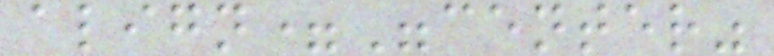align="center"
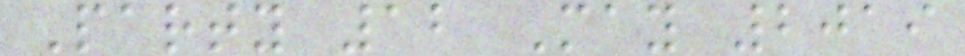Party 12 May 2019
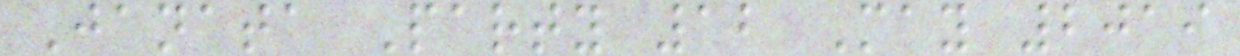Janata Party 12 May 2019
